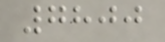7800
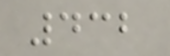432
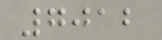7012
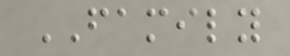FAMILY
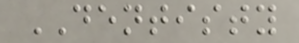DENTISTY
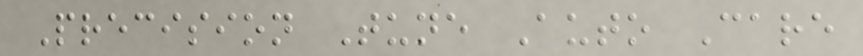Precision Tune Auto Care
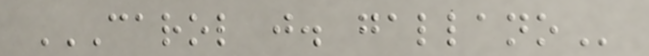CAROL J. GALLANO
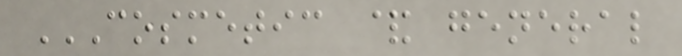COSMETIC & GENERAL
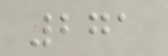271
